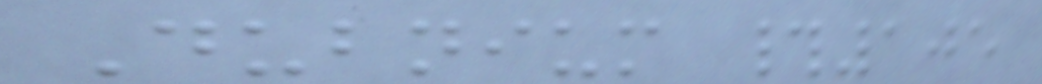Dubnium #105
